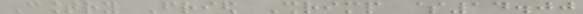Country Fried Shrimp $14.00
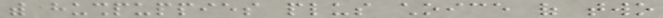with hushpuppies plus choice of two
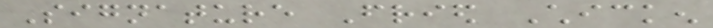Signature Fried Chicken
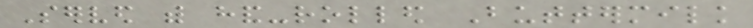Served with hand-rolled Buttermilk
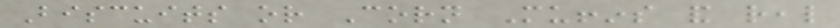Biscuits or Corn Muffins and real
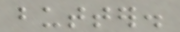butter.
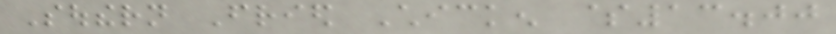Southern Fried Chicken $13.00
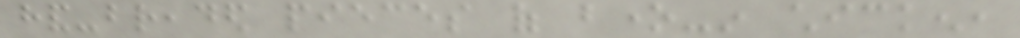hand-breaded pieces of bone-in chicken,
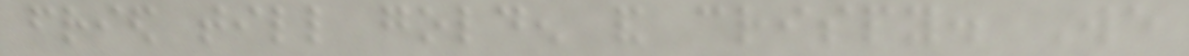fried till golden and crispy. We
